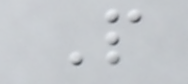P
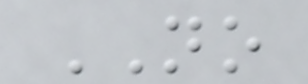NO
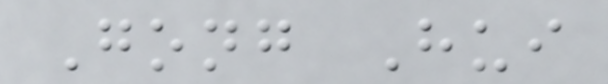Gong Hui
